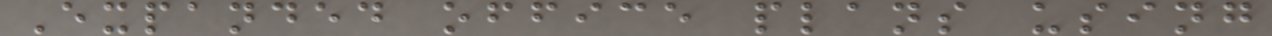Expanded office plans using
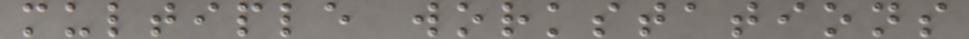multiple workstations
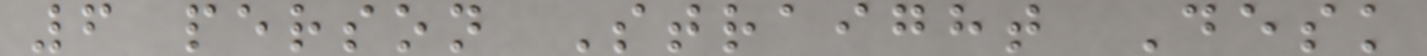6 person Straight Desk
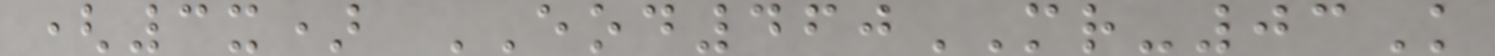(3x) EOD460MR-03K
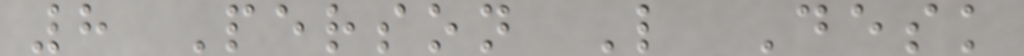8 Person L Desk
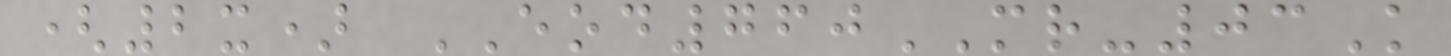(2x) EOD760MR-03K
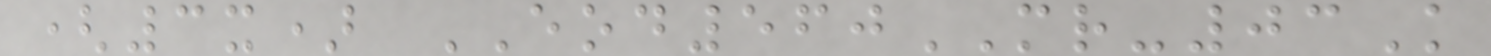(3x) EOD560MR-03K
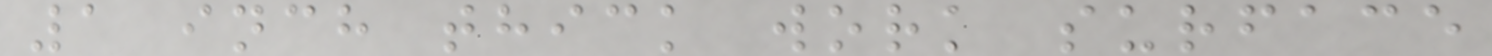1 inch thick work surface
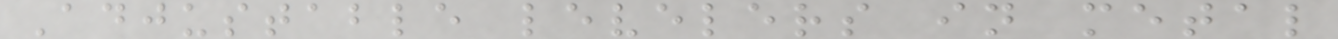Adjustable levelers in metal
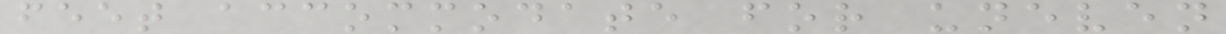feet accommodate for uneven
